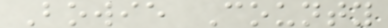Bowie County
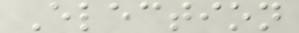Election
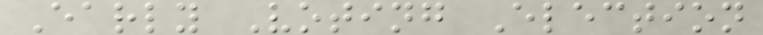Early Voting Election
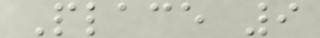Place 9
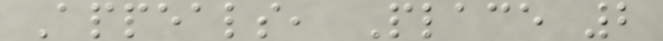Appeals, Place 2
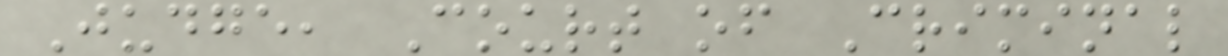Judge, Court of Criminal
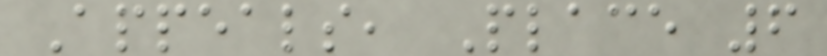Appeals, Place 6
